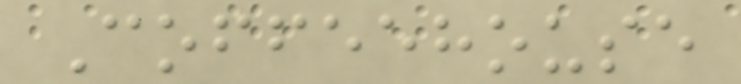Coffeehouse
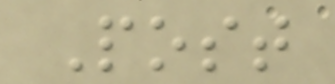Post
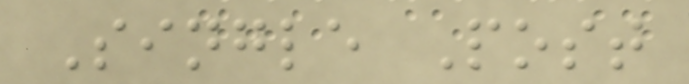Single Post
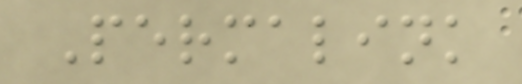Permalink
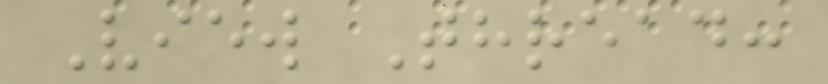View Thread:
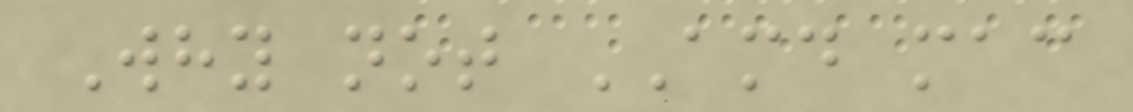Why not AMD mac
